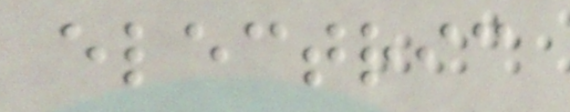electric
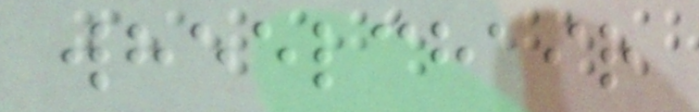wheelchair
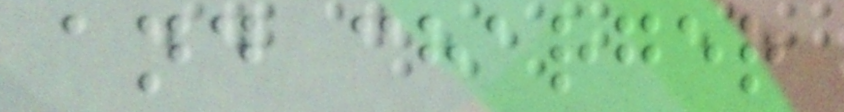and charger
